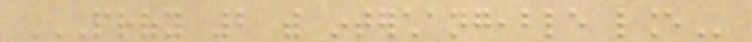PROFY 2 WITH INTERCHANGEABLE LANCE
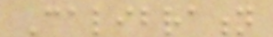Calibration
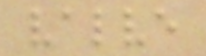valve
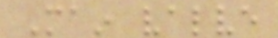Main valve
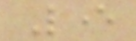Lever
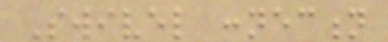Swivel connection
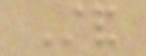Stand
